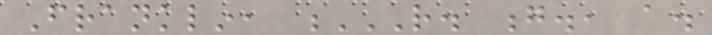Franklin, R. G., A.
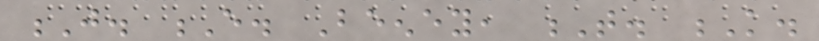J. E. Beeney, T. K.
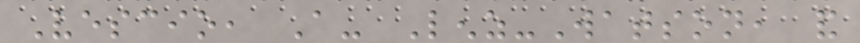Vescio, A- Lenz-Watson, and
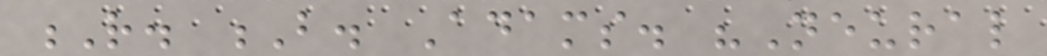R. B. Adams. "Neural
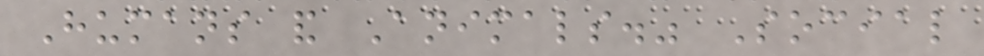Humans and Animals." Social
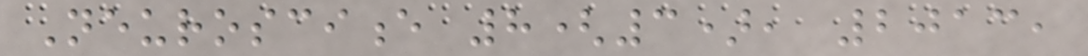Neuroscience 8(3), 2013,
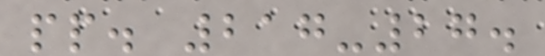pp. 217-27.
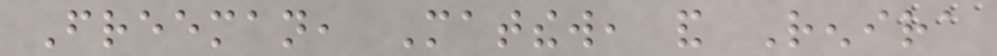Freeman, Matthew, and Renira
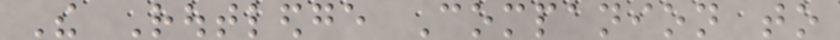The Routledge Companion to
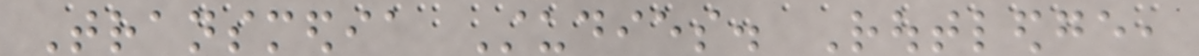Transmedia Studies. Routledge,
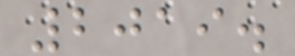2019.
